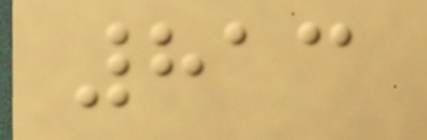813
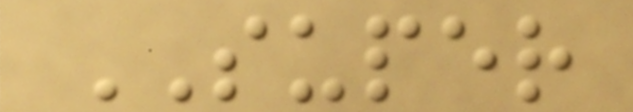SUPER
